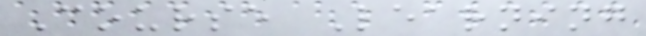Course Learning
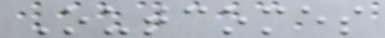Outcomes
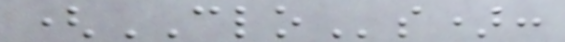(CLOs):
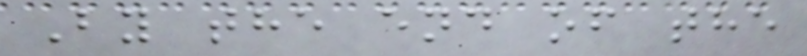By the end of the
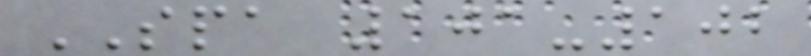SPA 101-102
